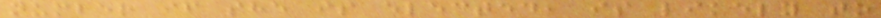number if she is elected, is likely to
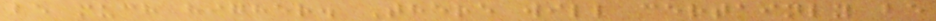be much higher. There will certainly be
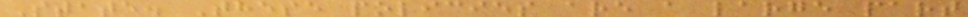State. These policies are a large part
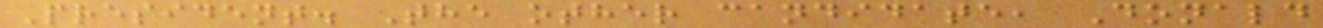President. The other candidate, Donald
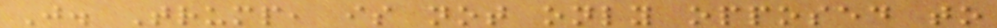J. Trump, is not only opposed to
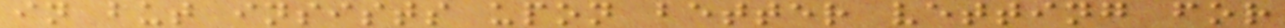in but insists upon better vetting for
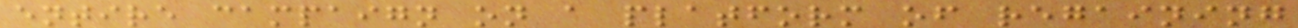entire campaign on a platform of regaining
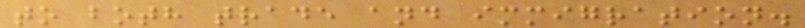to both trade and immigration.
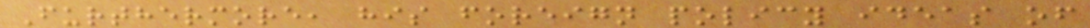Furthermore, his foreign policy ideas of
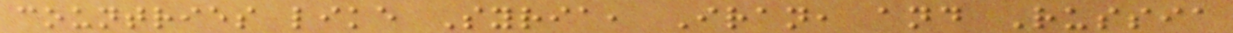countries like Syria, Iran, and Russia
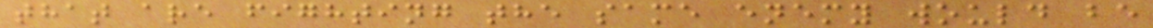that are fighting the same enemy would be
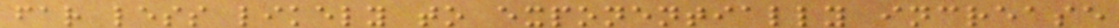far less likely to exponentially increase
